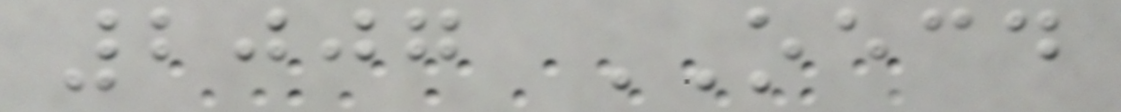2007 OECD
